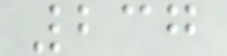237
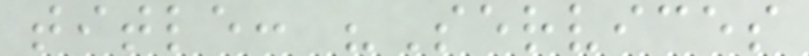title: "Services
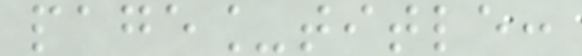page_title:
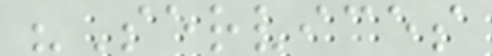"Services
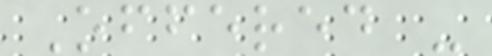Offered -
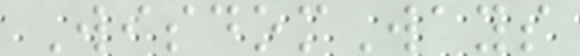WisdomWays
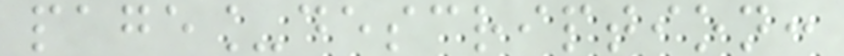page_description:
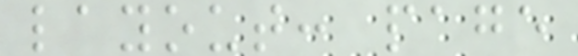layout: page
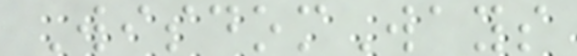WisdomWays
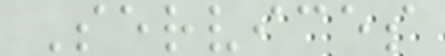Services
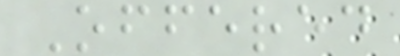Offered
